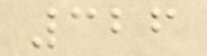326
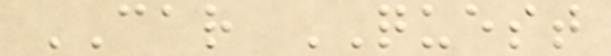CAR QUEST
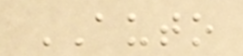AUTO
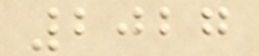2027
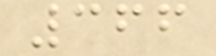366
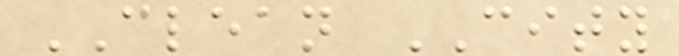CLEAN CITY
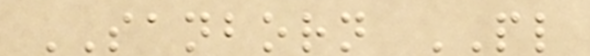SANBORN PL
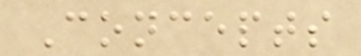Concepts
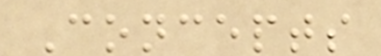Concepts
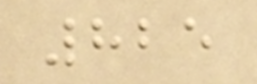825
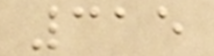315
